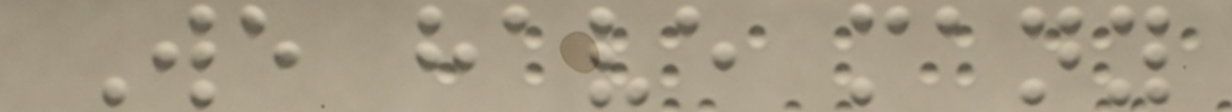We have many
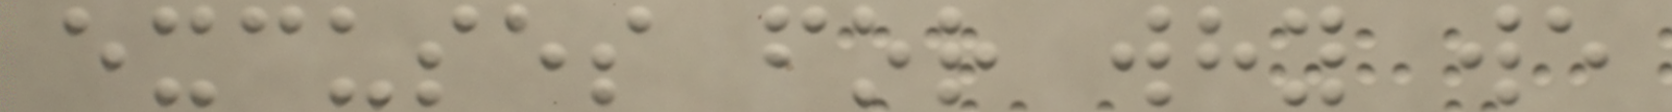excuses for why we
